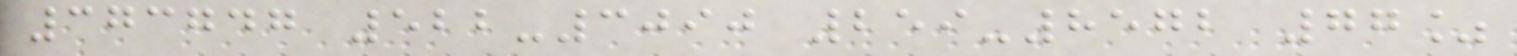373747 522-3090 259-8572 77%
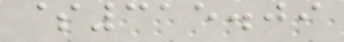$315.09
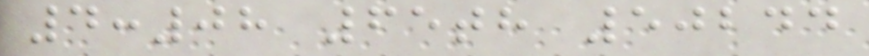4:08 65th 50244
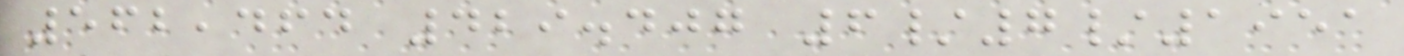562,464 429.407 6/7/1951
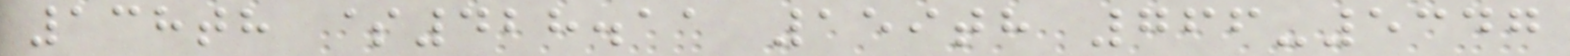138th $428.11 159th 766-5347
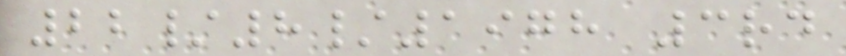22/8/1978 3rd
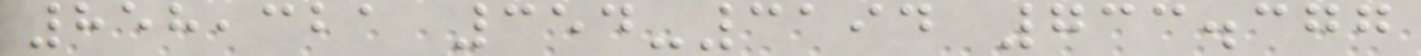858,321 354-3194 733.377
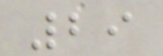29
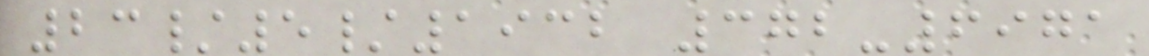23/5/1932 372-6971
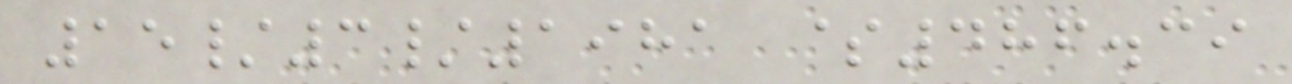15/3/1981 $486.39
